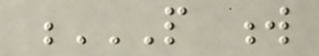P W
